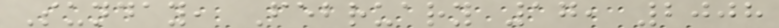Sunday, February 17, 2008
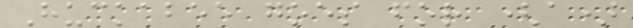Huckabee goes for (a)
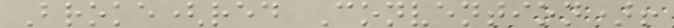Broke(red Convention)!
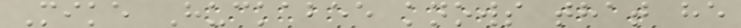Mike Huckabee knows that he
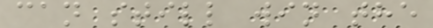can still win the
